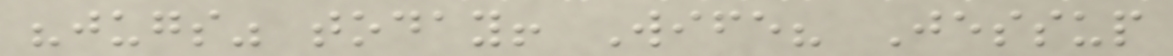"jugs" today! Wife? Jessup
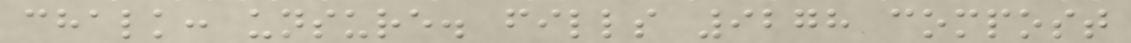chalk: unsure. fills 9278 compost
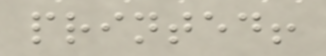printed!
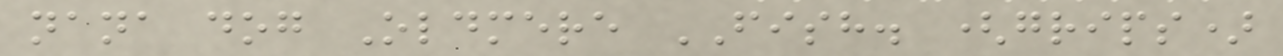nana dog Oldmere FISH. (grips)
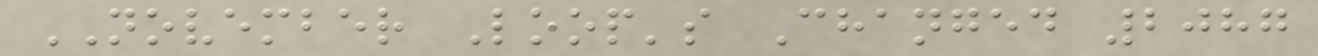NOVEMBER Loop's Changed 2087
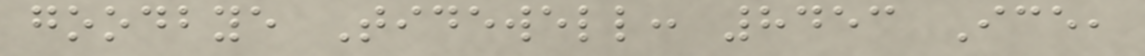goodbye Tidewell: 8453 Ice,
